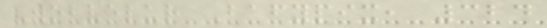Wobvelur Bafypix, 324
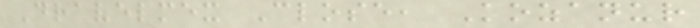Dravelmex Close, Kozanur
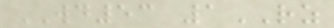WD53 1RZ
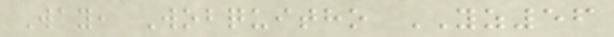Way, Wobquitho YZ56
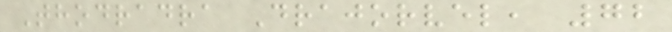Thodradra Drajorvel, 72
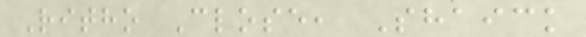Ritho Close, Shaick
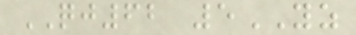QJ62 5YZ
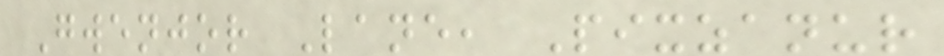Gwenjor Lane, Pixzanur
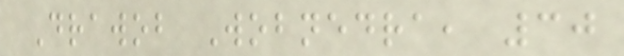Drawob Wobnedra, 30
